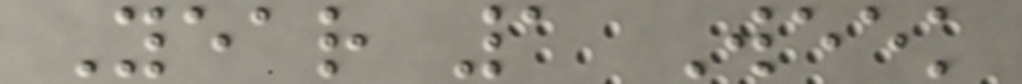Year 1 Week
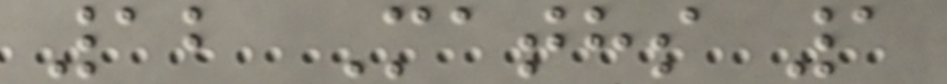12 Maths 1
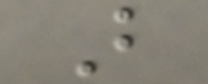B
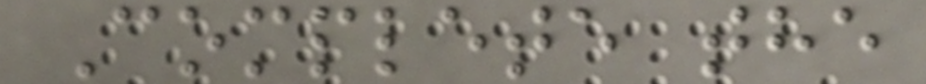Complete the
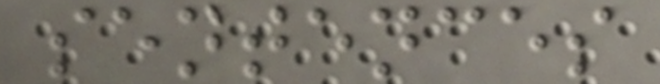sentences
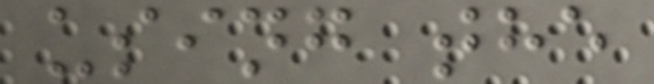using the
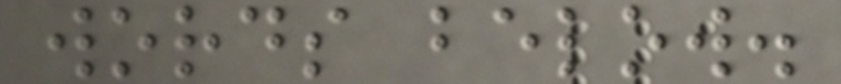words below.
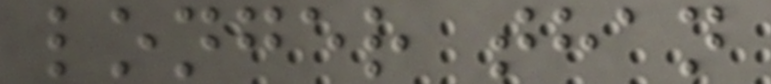longer than
